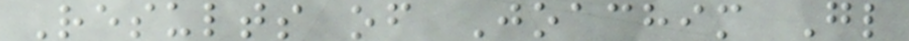Results of Joachim Gl
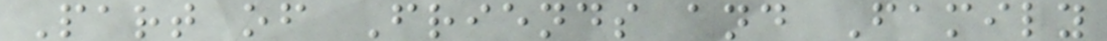Part of Friends and Family
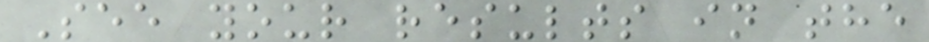See your results in the
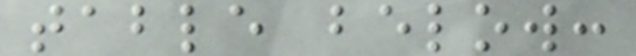table below:
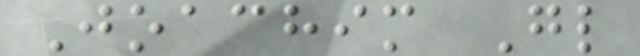Joachim Gl
